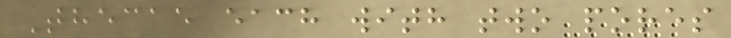Thecae each with two pores
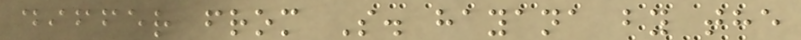differ from S. hayana by the
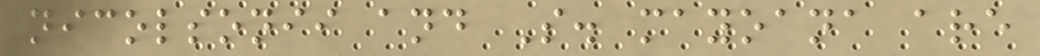nicolsonii and S. mayoana are
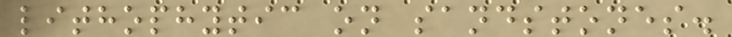lithophytic on sandstones.
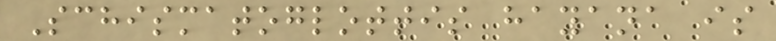Schismatoglottis hayana is
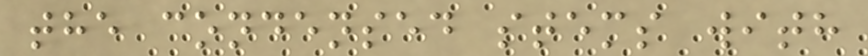the condensed stems with
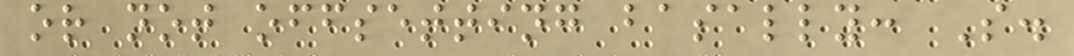or not offsetting basally: S.
